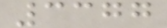3377
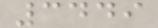3449
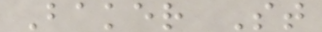Baker St
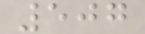507
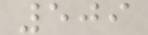509
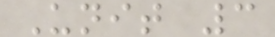Unit 3
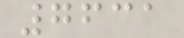7631
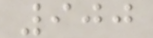900
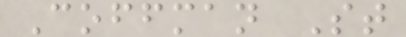Coffman St
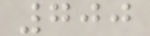700
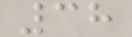38
